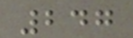247
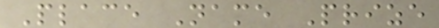Place Name Prize
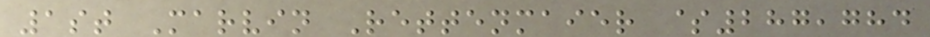1st Marvin Rettenmaier $287,784
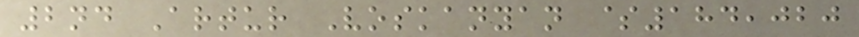2nd Artur Voskanyan $184,020
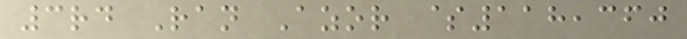3rd Ran Azor $118,360
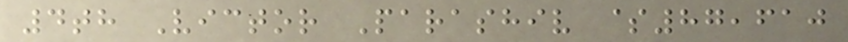4th Victor Parashiv $87,610
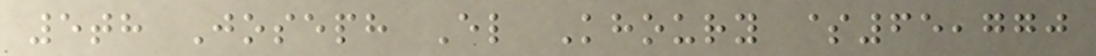5th Joseph El Khoury $65,770
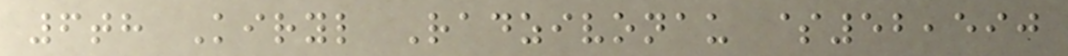6th Kiryl Radzivonau $52,590
